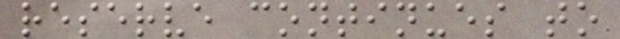reserve continues to
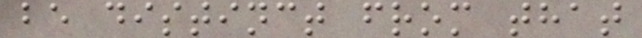be distinct from that
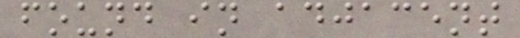found in adjacent
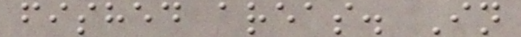fished areas. In
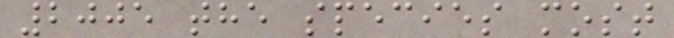2005 the species most
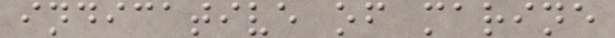indicative of marine
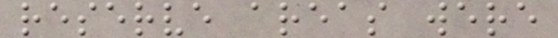reserve areas were
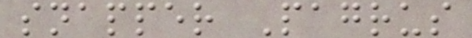snapper Pagrus
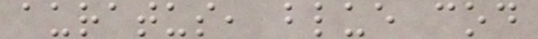auratus, blue cod
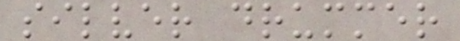silver drummer
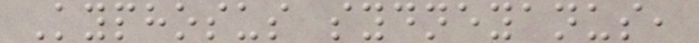Kyphosus sydneyanus,
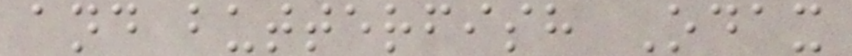and butterfish Odax
